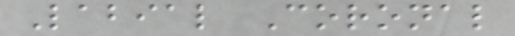Labial Coronal
